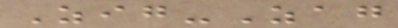Zig-Zag
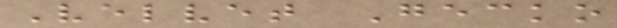Velvet Gecko
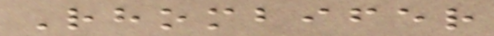Rhombifer
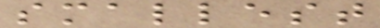smallest
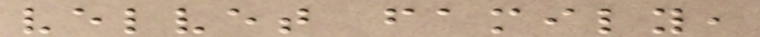velvet family,
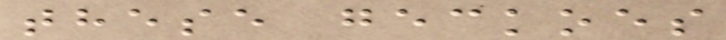these geckoes
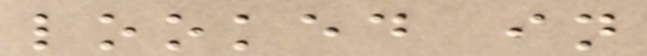looked in
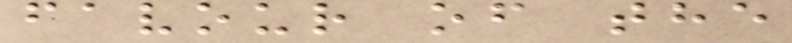favour of the
